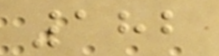182
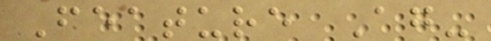Feature Ag-
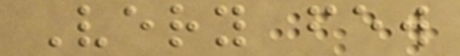Very few
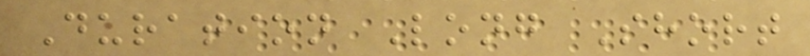Duration Long Short
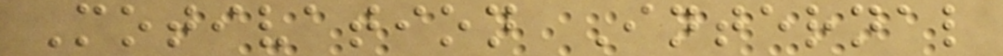Motivation Internal
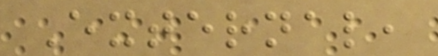External,
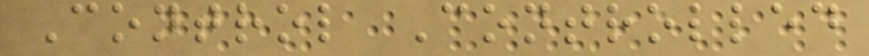Control Controlled
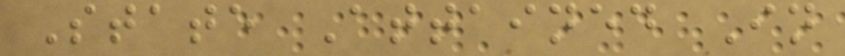State Attained In
